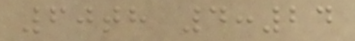60th 4:24
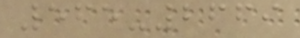565-2669
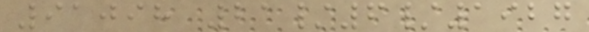91098 21/6/1927
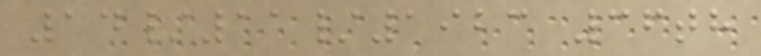14/11/1923 36th
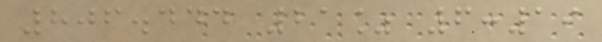806.444 21% 6:19
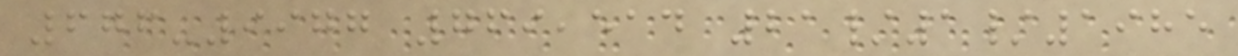676-9977 769,514 21/1/1985
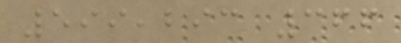599,293 366
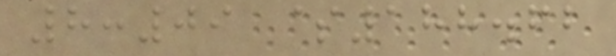8:09 $188.62
